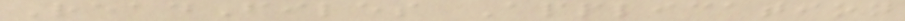ReadFiles Application
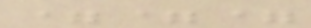===
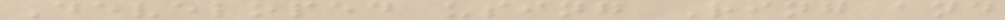Developed using Ring and
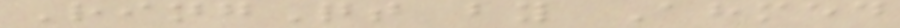RingQt by Ahmed
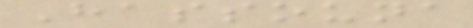Hassouna
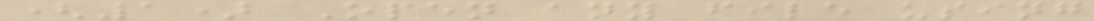(1) Open any file using
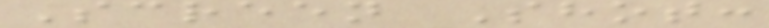Screen Shot:
